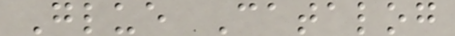Glue Catalog
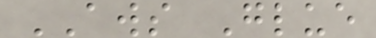AWS Glue
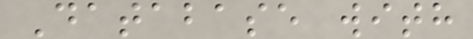Database with
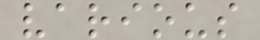various
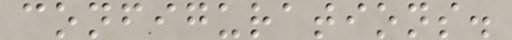configurations.
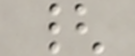{
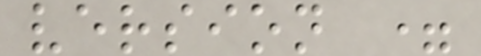version =
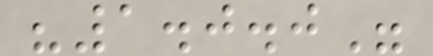"1.0.0"
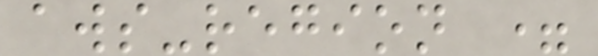aws-region =
